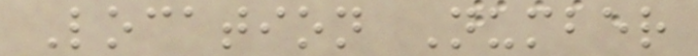Location Number
